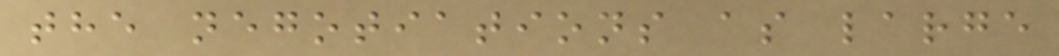the negotiations as large
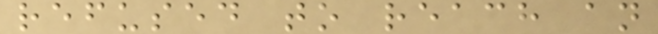refused to reach an
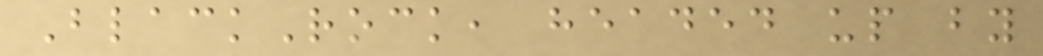BlackRock, headed up by
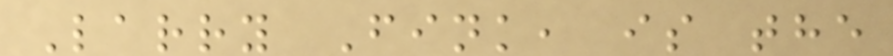Larry Fink, is the
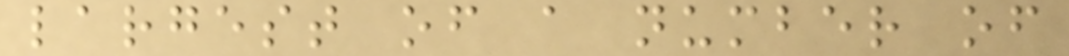largest of a number of
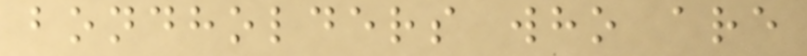bondholders who are
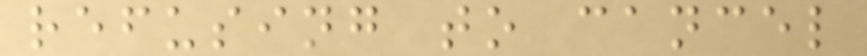refusing to cancel
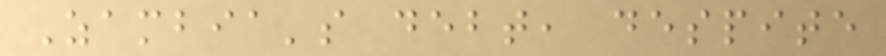Zambia's debt, despite
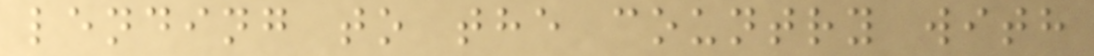lending to the country with
